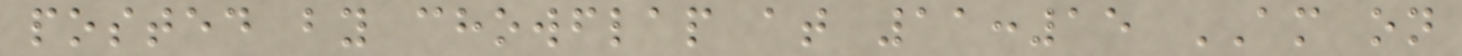posted by chowflap at 11:15 AM on
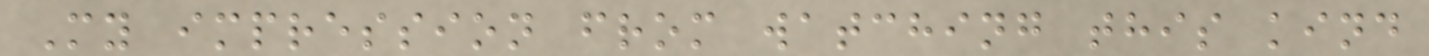My impression from watching this kind
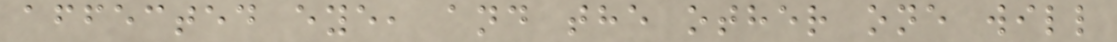affected eye, and the other one will
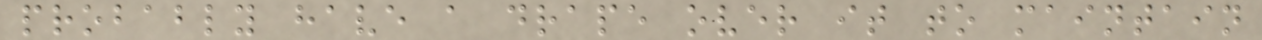probably have a drape over it to maintain
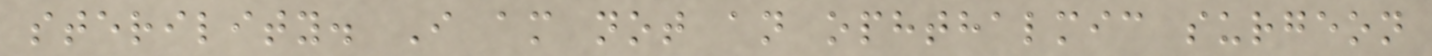sterility. I am not an ophthalmic surgeon
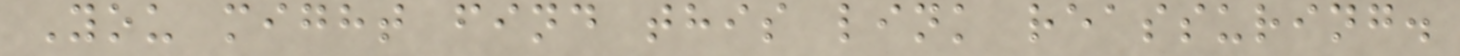You might find this link reassuring.
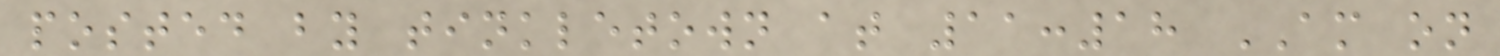posted by tinkletown at 11:18 AM on
